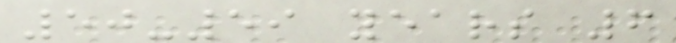50-59 years 6
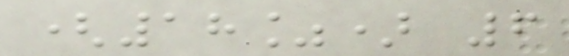(18%) 6
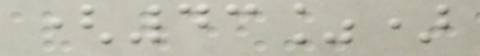(43%)
